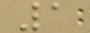1
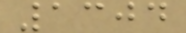1304
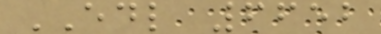EDL 6652
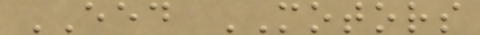EED MOTORS
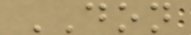DON
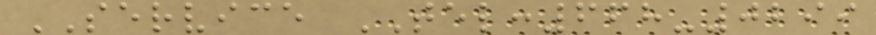SERVICE TEL:668-0299
